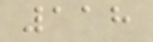118
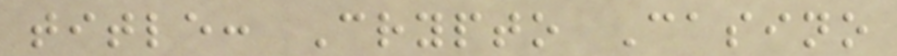title: Crypto Casino
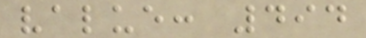value: 494
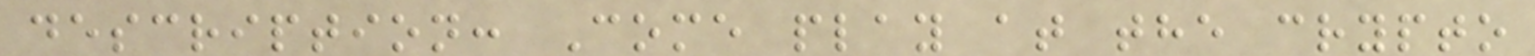description: Come play at the crypto
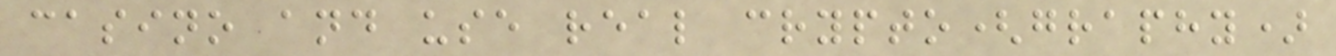casino and use real crypto(graphy)
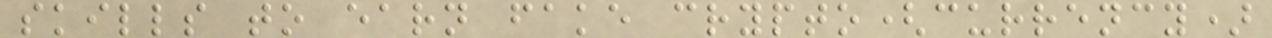skills to earn fake crypto(currency)
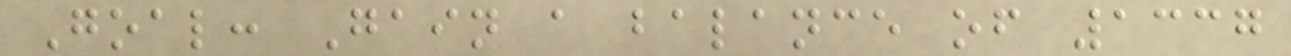Goal: Gain a balance of 1337
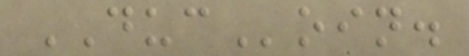DUCoin.
